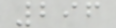296
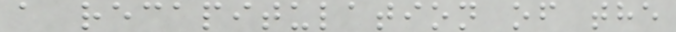a recapitulation of the
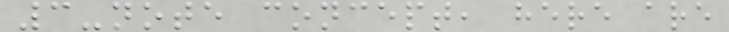3-note concept, here are
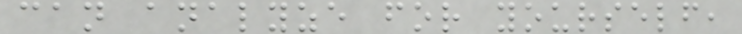can analyze for yourself,
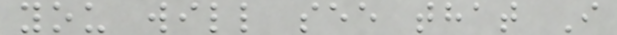you will see that I
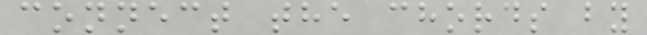connect the chords by
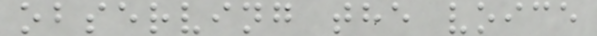observing the voice
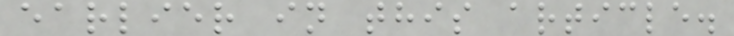earlier in this article.
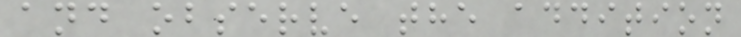and observe the addition
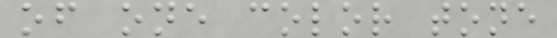of one color tone
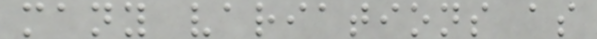many variations as
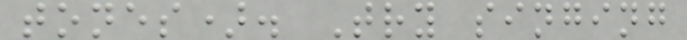tones). Try singing
